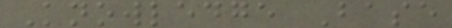Knowledge Base
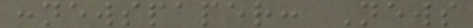:newspaper: News
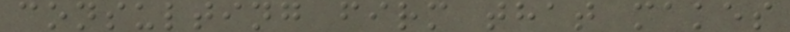consulting firm that makes
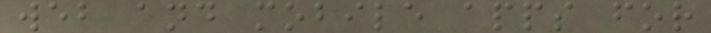web and mobile apps for
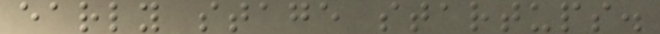early stage startups.
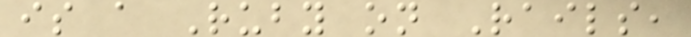is a Ruby on Rails,
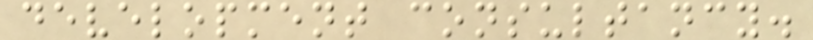development consultancy.
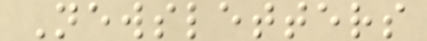Newsletters
